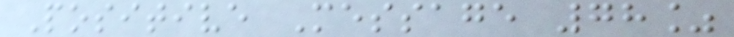Positive Message 78%
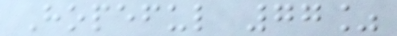Hopeful 77%
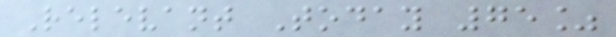Relevant Today 75%
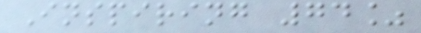Inspiring 74%
